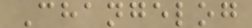Changelog
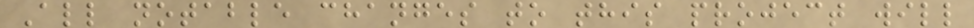All notable changes to this project will
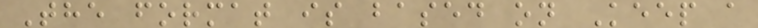The format is based on Keep a
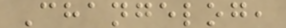Changelog,
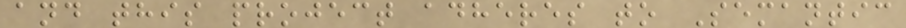and this project adheres to Semantic
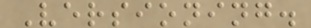Versioning.
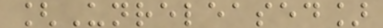[Unreleased]
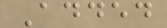Added
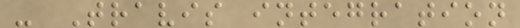- Travis integration
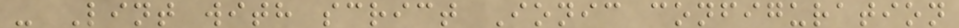- Lint with scrict Ionic configuration
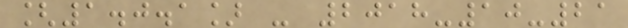[1.0.1] - 2018-10-21
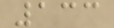133
